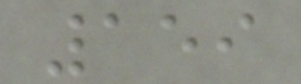159
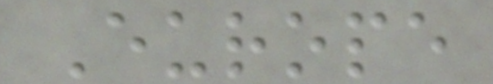Europe
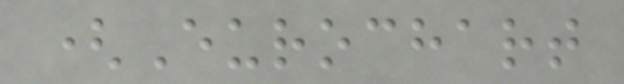(Eurochart
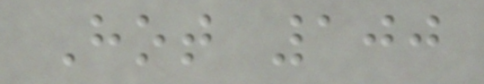Hot 100
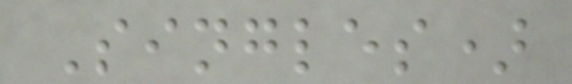Singles)
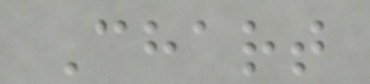Chart
